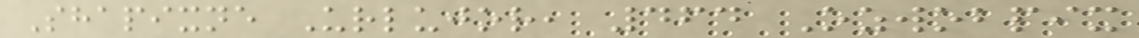Shapixne Urlujor, 464 Ozwobpix
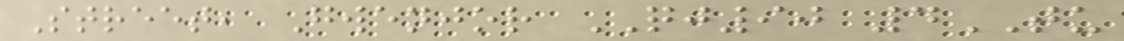Street, Gwenjor QJ90 4TU
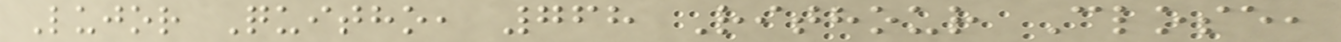Lujor Quitho, 768 Rithour Close,
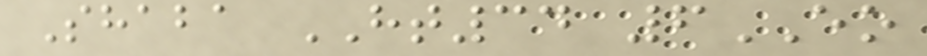Shaba HT34 6EO
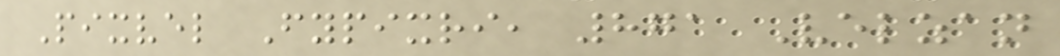Pixvel Fypixri, 871 Velzan
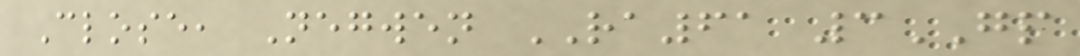Close, Negwen RA61 3GP
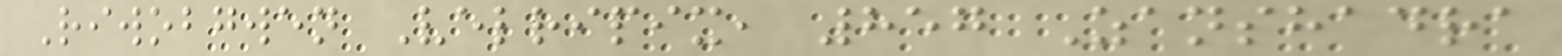Riwobgwen Velripix, 857 Zanshadra
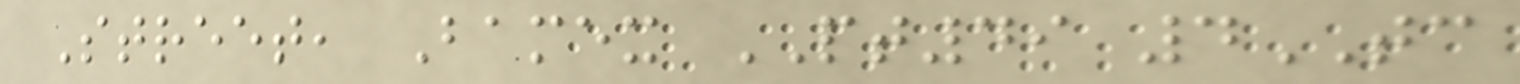Street, Bamex PT49 4TC
